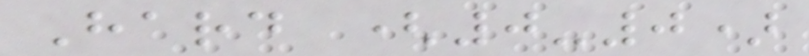Hard (0-0)
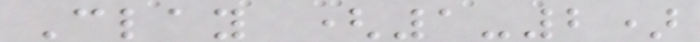Clay (1-2)
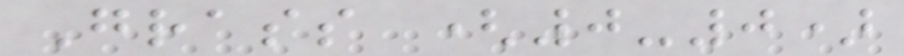Grass (0-0)
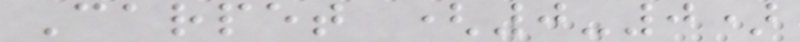Carpet (0-0)
